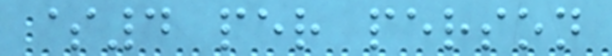$4 per person
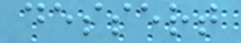dessert
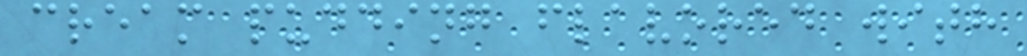cream pudding flavored with
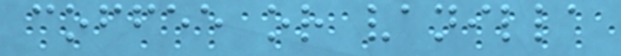coffee or vanilla
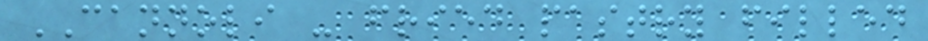CANNOLI - fried pastry filled
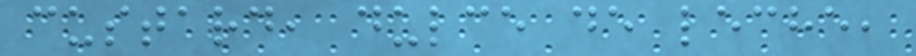custard, dulce de leche,
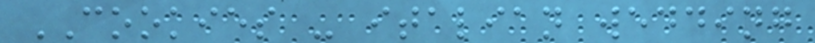COOKIES - italian wedding
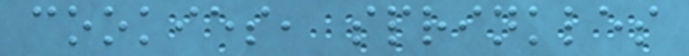cookies, sprinkles
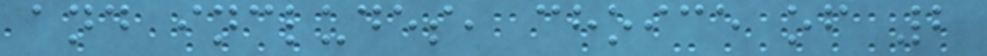and includes, choice of 2
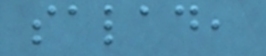salad,
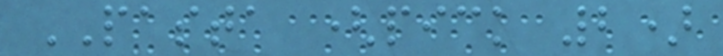PASTA (pick 2)
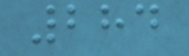284
